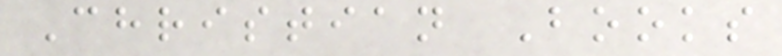Christian Books
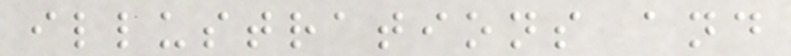illustrations and
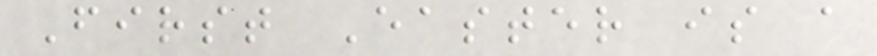First Easter is a
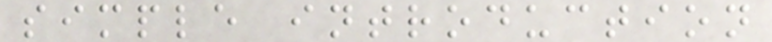simple introduction
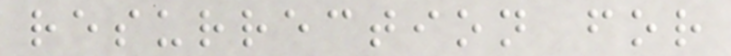resurrection for
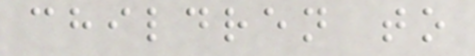children to
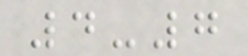4-7
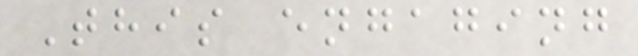This engaging
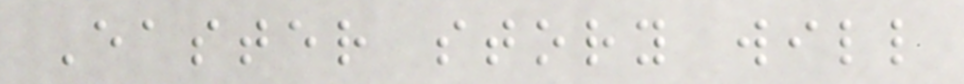Easter story will
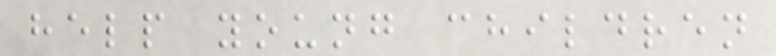help young children
